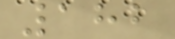182
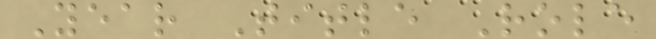Year Title Role
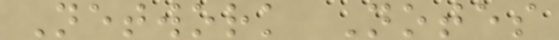Network Notes
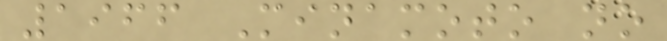1966 Minamoto no
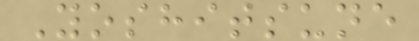Yoshitsune
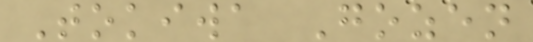Tokiwa Gozen
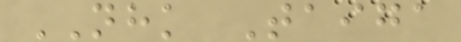NHK Taiga
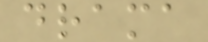drama
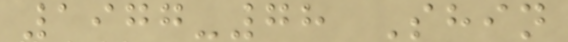1977-78 Shin
